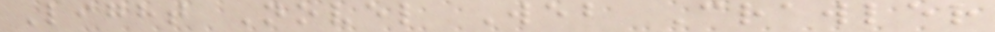Light Novel Web Crawler
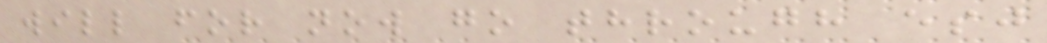will for now go through esj
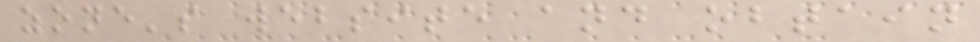zone's website and obtain
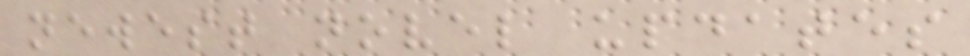newest novel updates
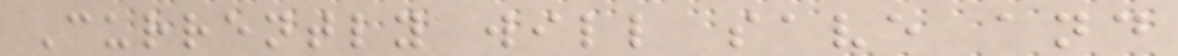Currently will save and
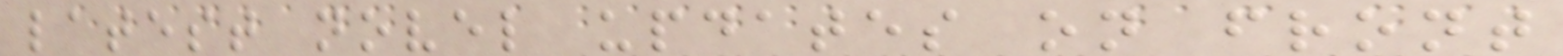latest novel updates on front
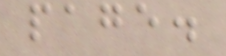page.
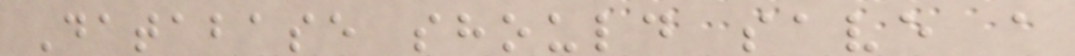Database should save a
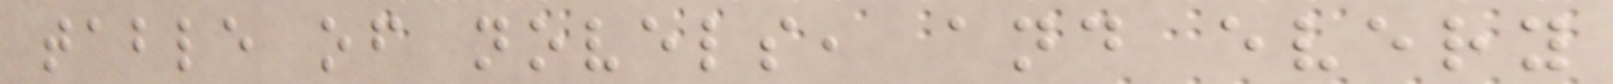table of novels, and every
